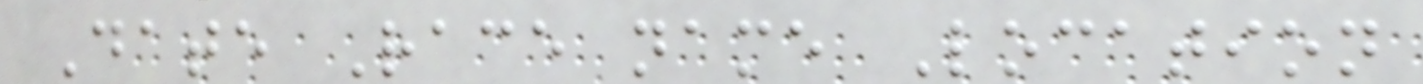Date Race name Location
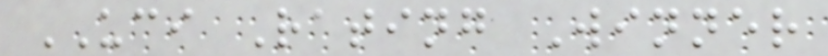UCI Rating Winner
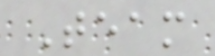Team
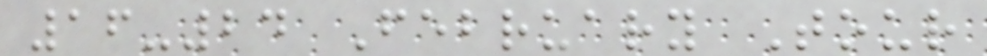16-24 February Tour
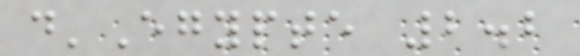d'Egypte 2.2
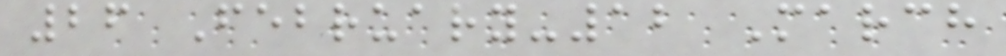26 February-12 March
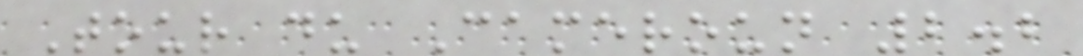Tour du Cameroun 2.2
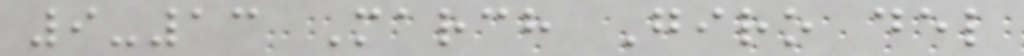9-13 March Giro del
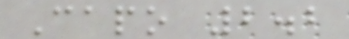Capo 2.2
